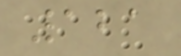121
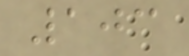103
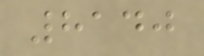8140
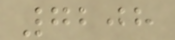7208
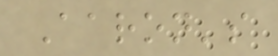Aaron's
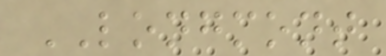LONGMONT
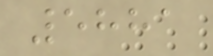5881
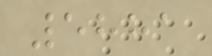5881
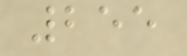255
